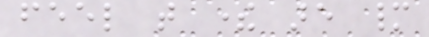feel that there are many
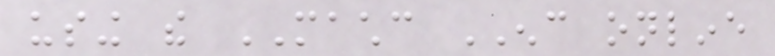using the MACHC ENC online
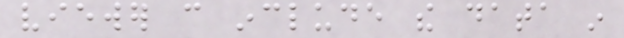viewer can include the data in
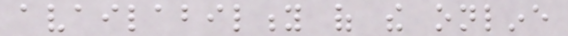availability of the online
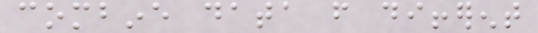combine data from different
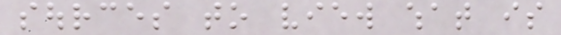sources to view what is
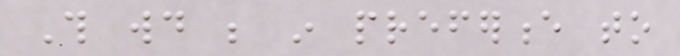This would be in preference to
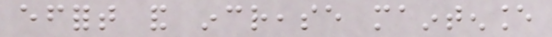effort and increase maintenance
